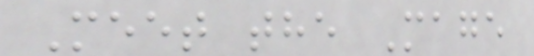Meet the Mage
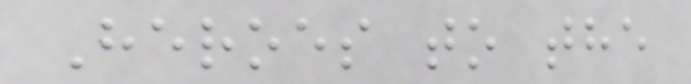Heroes to the
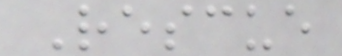Rescue
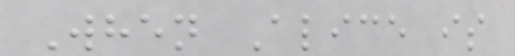When Alice is
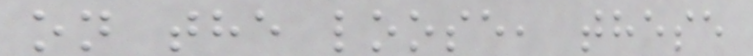on the loose, these
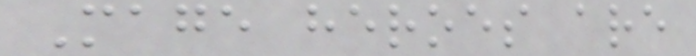Mage heroes are
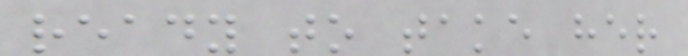ready to take her
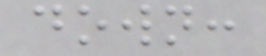down:
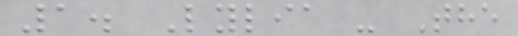1. Lylia - The
